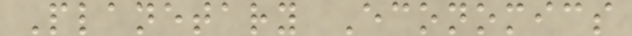Planetary Economics
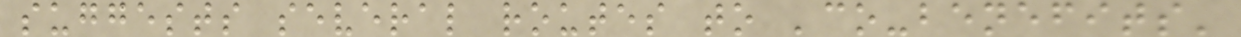suggests several routes to 'co-benefits'
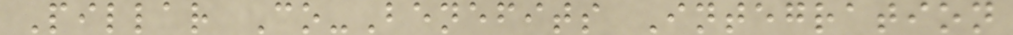Pillar Co-Benefits Integration
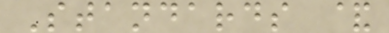Standards &
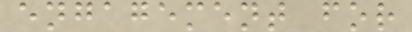engagement for
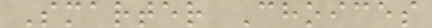Smarter Choices
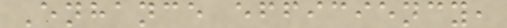Enhance efficiency,
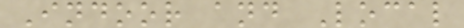Indoor and Local
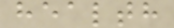health
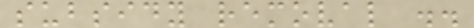subsidy removal ..
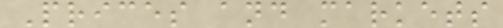Prices and markets
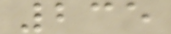235
